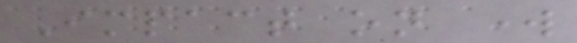Impact on work
